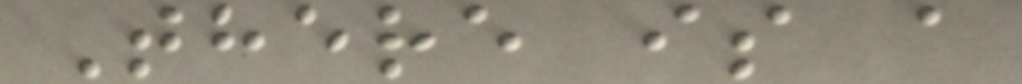There is a
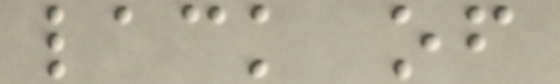lack of
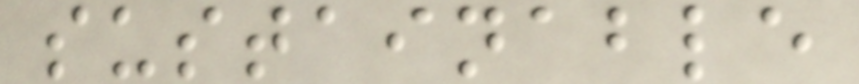sustainable
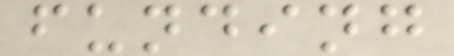funding
